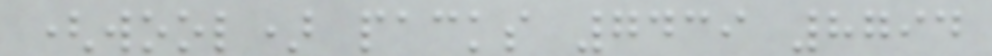(wool) packs 7439 8794
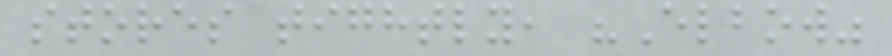stores tightly, "Elbow"
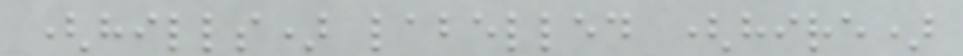(hills) labelled (hire)
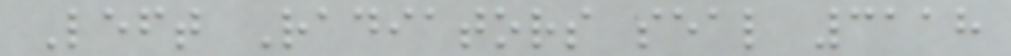Left Radiators seal 3118
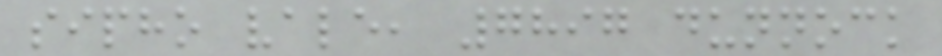sipho vale, 7897 dunnock
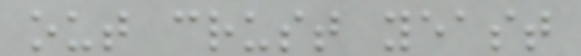out crust yeast
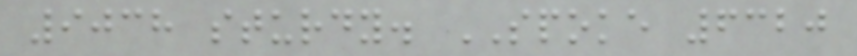9038 sturdy. SPOKE 6320
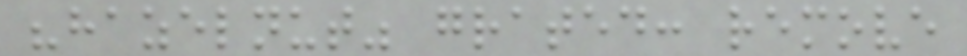"hazelnut" grated: remove
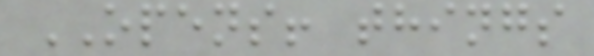OPENS! things
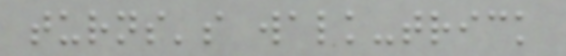turns's walk-trick
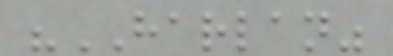"HARLAN"
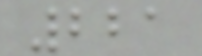221
